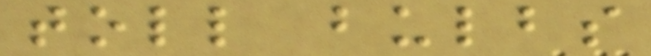toll bulbs
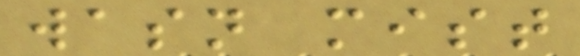wasn mist
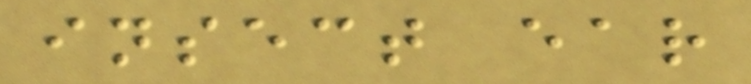insect ear
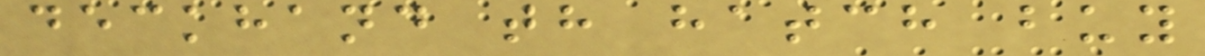deckhand th hatch buy
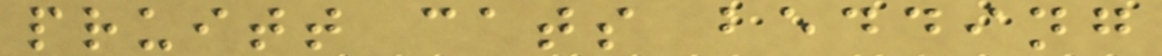pruitt cats bedding
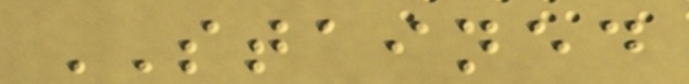STAINED
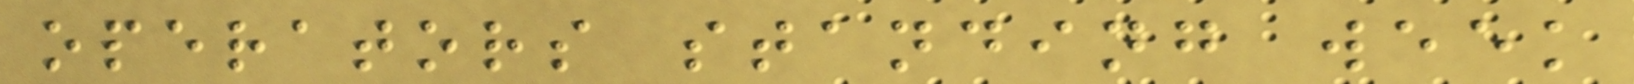operators standing week
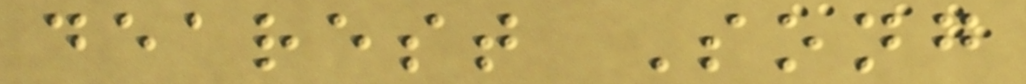dearest Song
